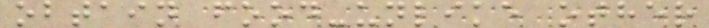obtain food-unlike other
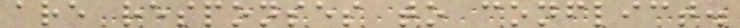are responses to conflict.
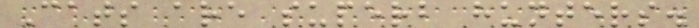Cats are superb hunters.
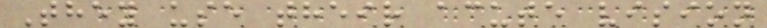They use their acute vision
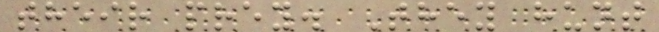their prey. They hunt
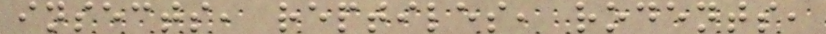insects, reptiles, rodents,
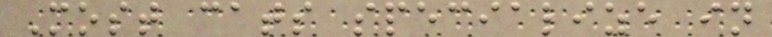Most cats specialize in
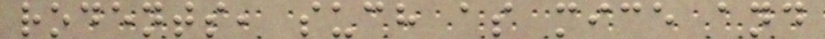rodents, such as mice and
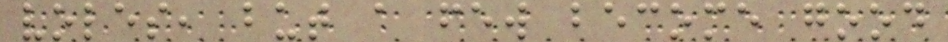voles, but a few become good
